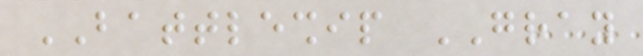BATTLESHIP GRAY
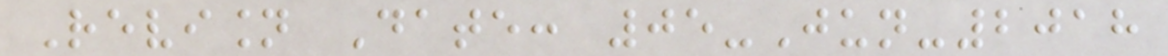Revision Date: 05-Jun-2018
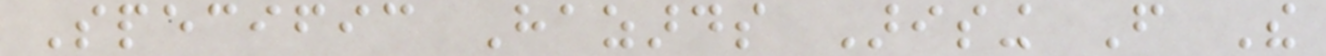Specific Hazards Arising From The
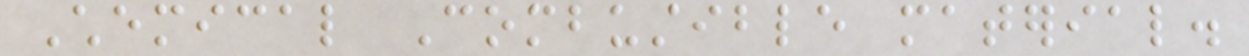Chemical Combustible material.
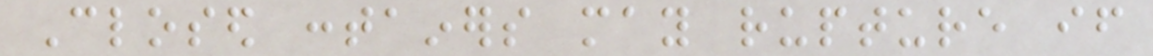Closed containers may rupture if
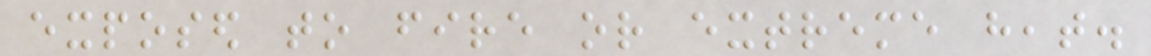exposed to fire or extreme heat.
